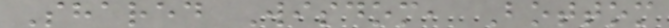Shared Wisdom, Bottom
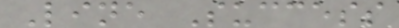Line Success
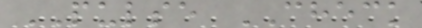PULSE CHECK
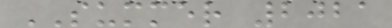SUMMER 2021
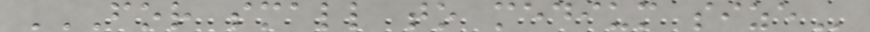FOR SMALL TO MEDIUM SIZE
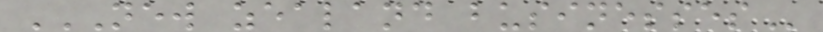NEW ZEALAND BUSINESSES
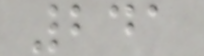241
